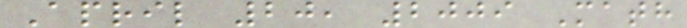April 20, 2009 Math
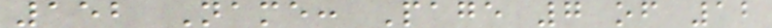152 Name: Page 7 of 12
